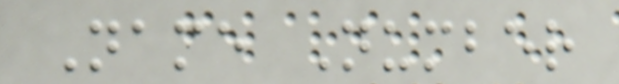Name Number
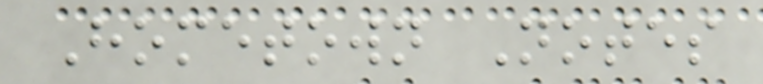Hometown Notes
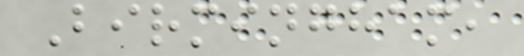Birmingham,
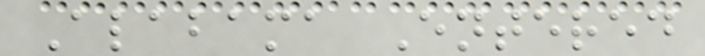Alabama Entered
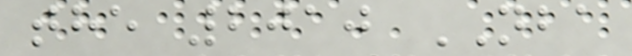the 2010 NBA
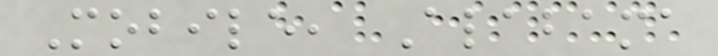Mobile, Alabama
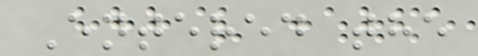Entered the
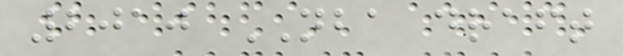2010 NBA draft
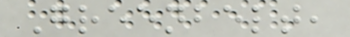Greenbelt,
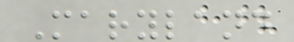Maryland
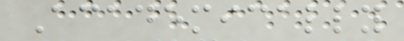Academically
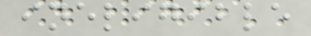ineligible
